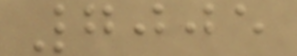7005
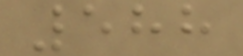588
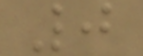0
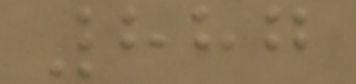887
